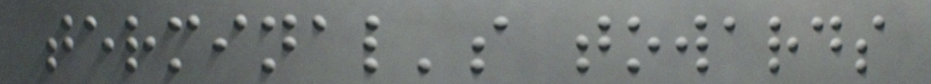terminal's towards
